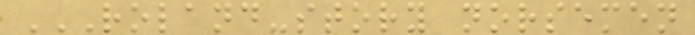ROLAND-STORY NORSEMEN
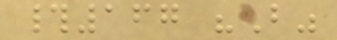#167 "B"
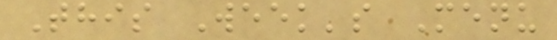This Week's Menu
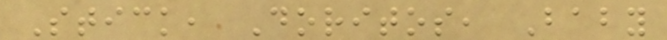Stick, Doritos, Baby
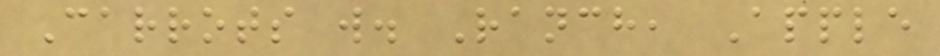Carrots w. Ranch, Apple
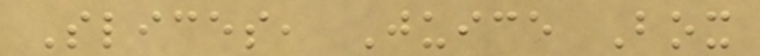Slices, Juice Box
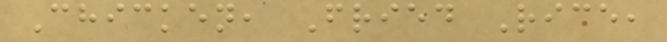Chicken, Fried Rice,
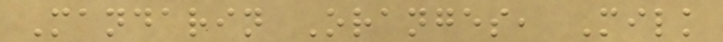Mandarin Oranges, Milk
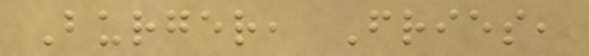Burger, Fries,
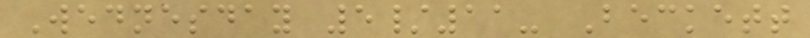Wednesday 5/11- Beckett
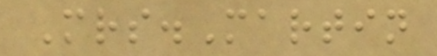Mrs.Martin
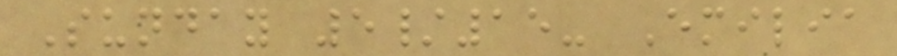Sunday 5/15- Emilia
